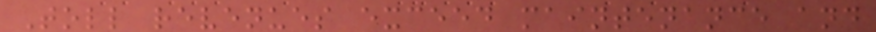Toll revenues exceed maintenance and
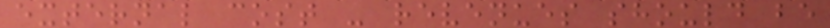external cost - revenues should be
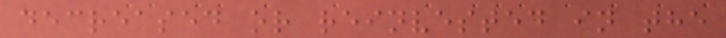decreased or reinvested in the
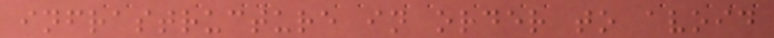infrastructure in order to avoid
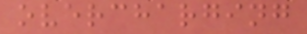overcharging
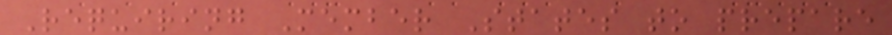Requiring Member States to prepare
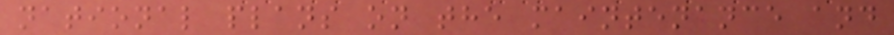national plans on the maintenance and
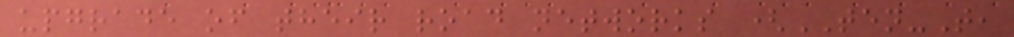upgrade of their road networks (TEN-T,
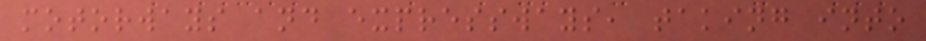motorways and expressways, taking into
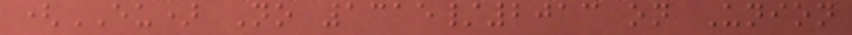(EU) No 1315/2013 on Union
